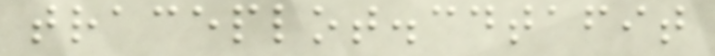traceplot.cdtafit
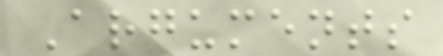Arguments
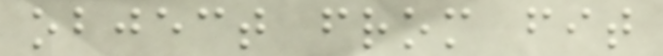object from fit
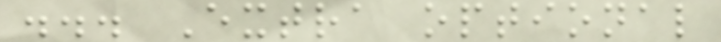... Extra optional
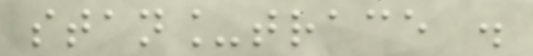stan_trace .
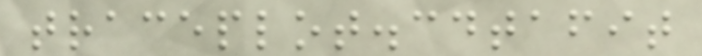traceplot.cdtafit
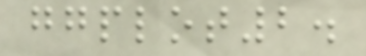ggplot2.
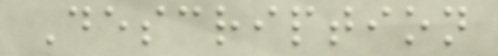Description
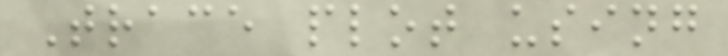Trace plot using
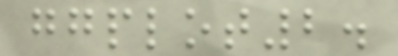ggplot2.
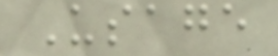Usage
